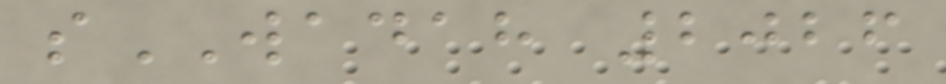sWADAH 2026
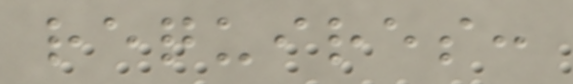requires:
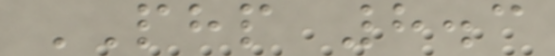PHP 8.3
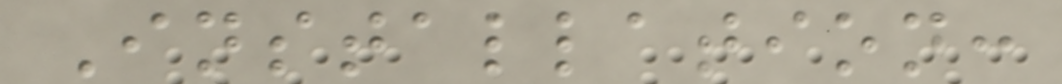Installation:
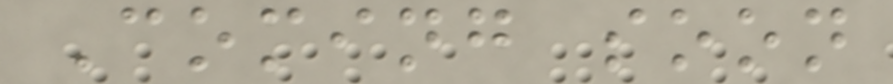Coming soon
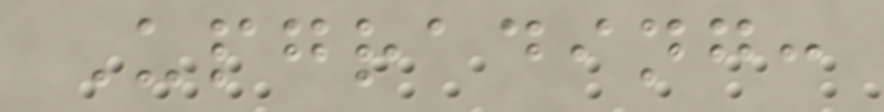Upgrading:
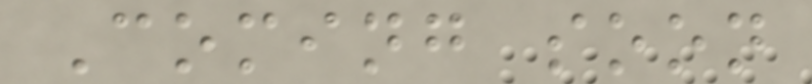Coming soon
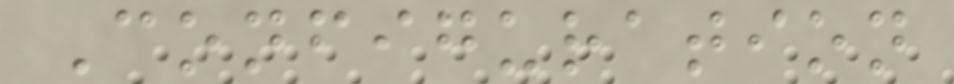Configuration
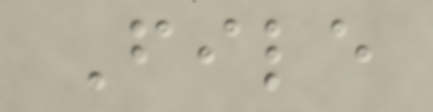File
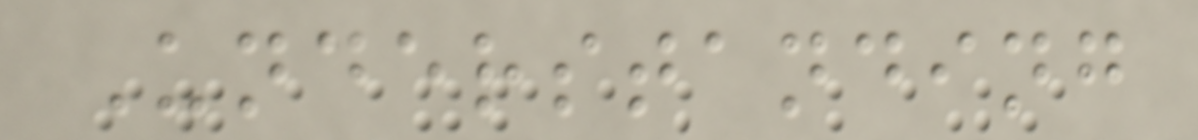Understanding
